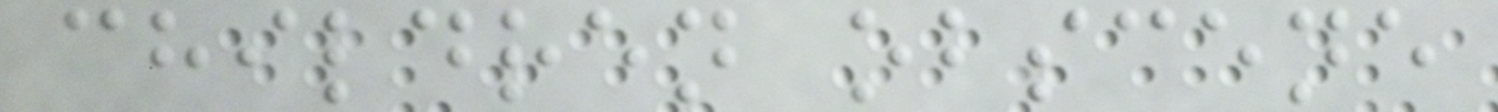children obscene
